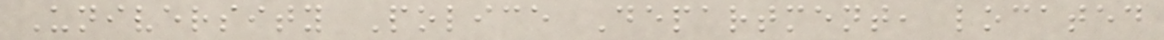University Police Department, located
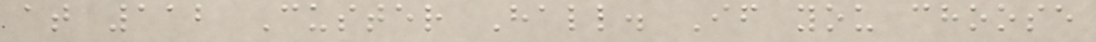at 112 Custer Hall. If you choose
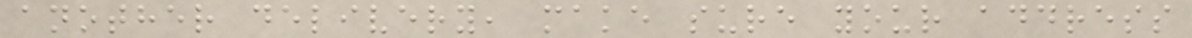another delivery, make sure your address
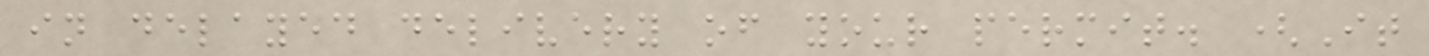in delayed delivery of your permit. (It
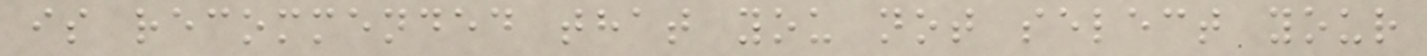is recommended that you not select your
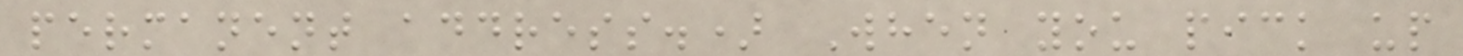permanent address.) When you pick up
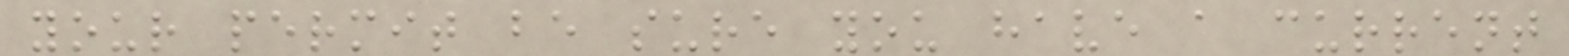your permit be sure you have a current
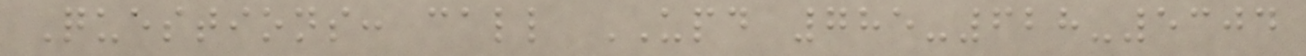Questions: call UPD 785-628-5304
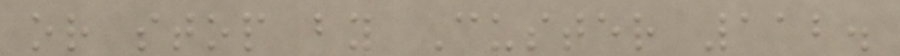or stop by Custer 112.
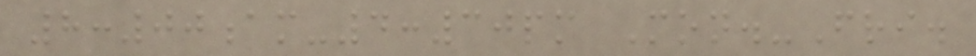8:00am-4:30pm Mon.-Fri.
